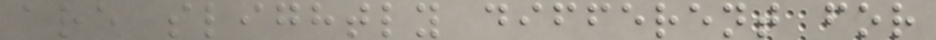are slightly different for
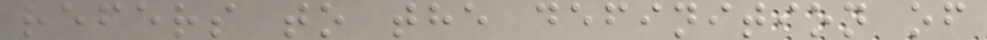refers to the definition of
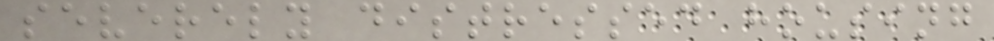severely distressed housing
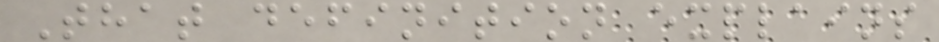That definition explains
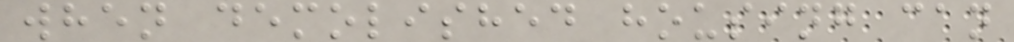when demolished housing can
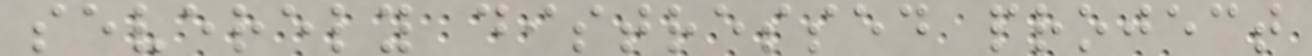severely distressed project
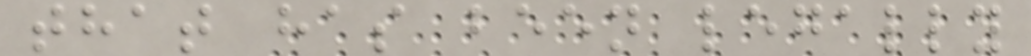that has been legally
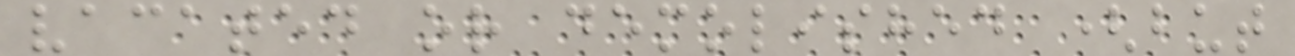vacated or demolished (but
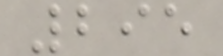295
